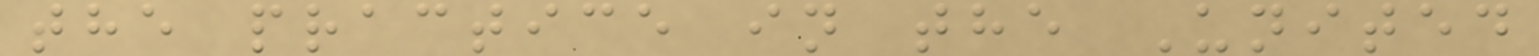the practice in the United
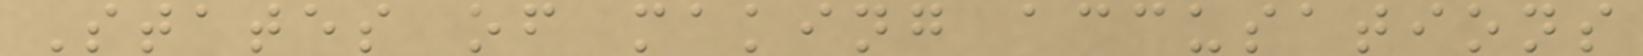States of making accusations
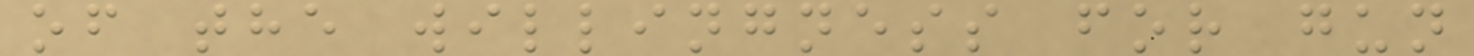of the willingness for gun
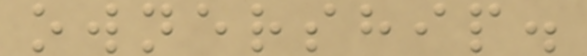ownership.
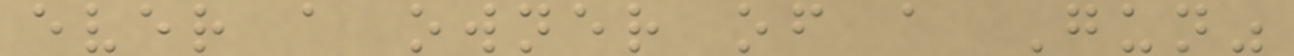ever a owner of a Gun"
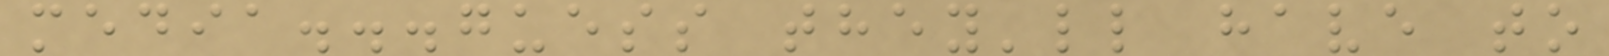media...guess they'll have to
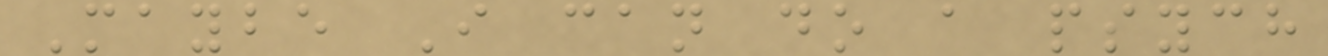Maybe I can do a psych
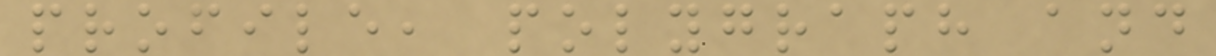profile, polygraph and
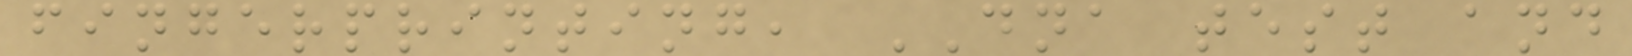fingerprinting, DNA test and
